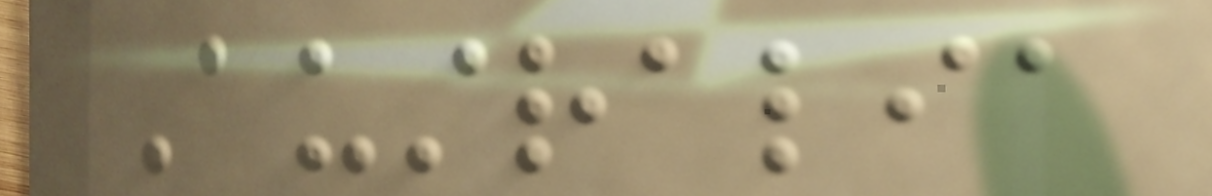Australia
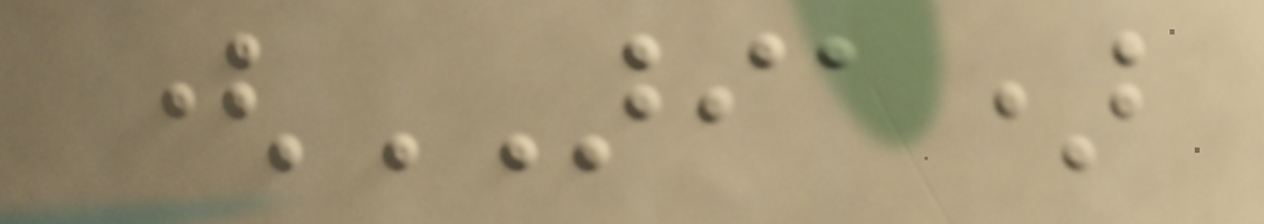(ARIA)
